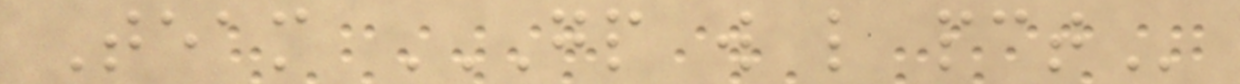Team GP W L PCT
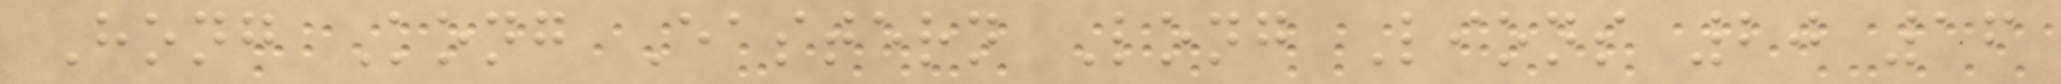Hong Kong Eastern Long Lions 20 16
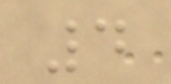4
